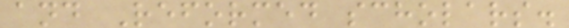and Reformed scholars.
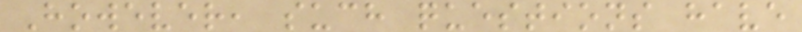However, such questions have
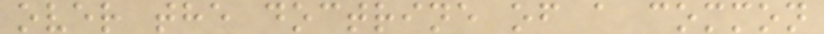over the doctrine of a common
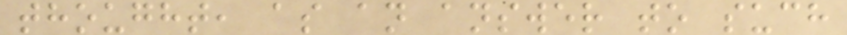thought, as an answer to such
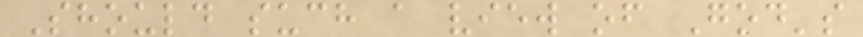Should such a view of God's
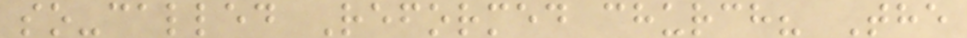so-called Reformed church? The
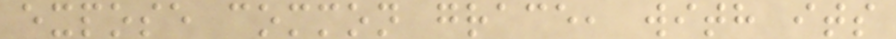expose common grace, with its
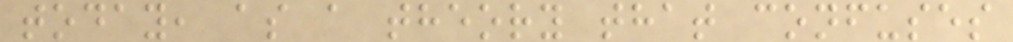today, as a theory that confuses
